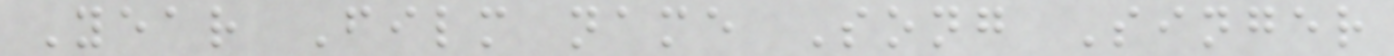Year Film name Song Singer
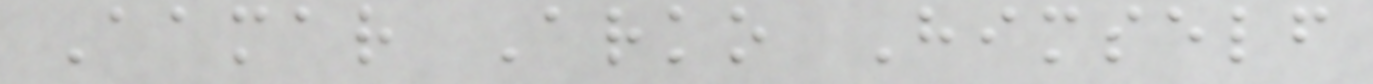Aamar Arko Himself
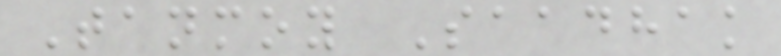Tanmoy Saadhak
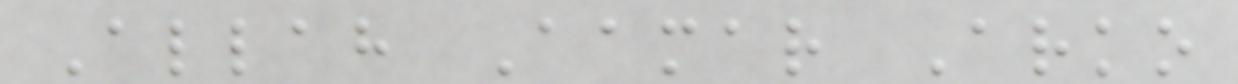Allah Aamar Arko
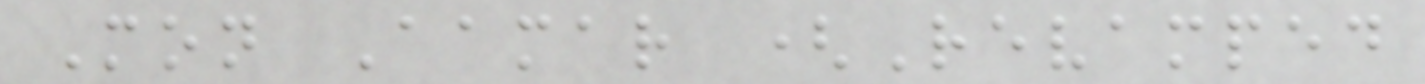Mon Aamar (Revamped
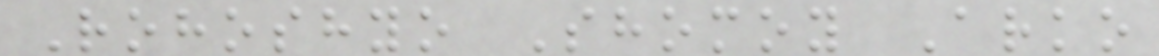Rohoshyo Shomoy Arko
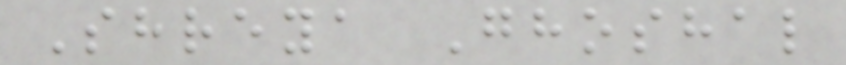Shreya Ghoshal
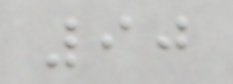90
